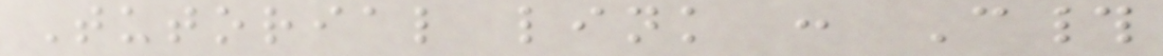Tutorial link : C#
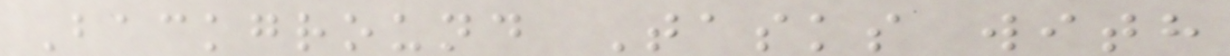Background Tasks with
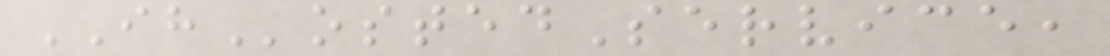IHostedService,
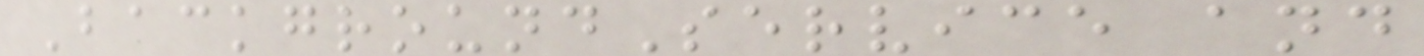BackgroundService and
